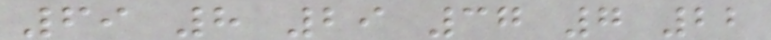69 8 29 37 7 22
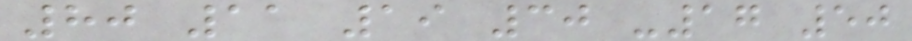80 11 19 30 -17 50
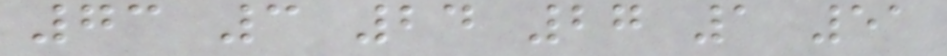73 3 24 27 1 51
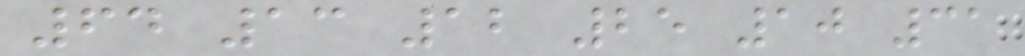64 13 12 25 10 31
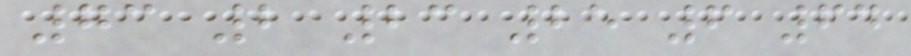73 2 23 25 6 64
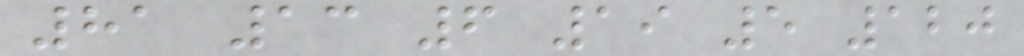81 13 6 19 5 120
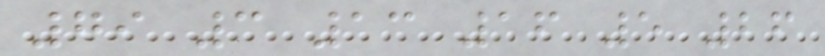79 3 13 16 5 26
